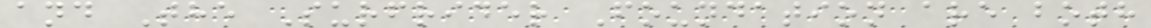and The Surfrider Foundation are both
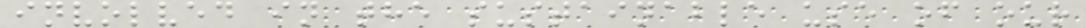involved in the sustainable use of our
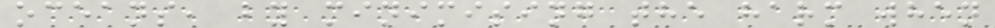oceans, by minimising the harm when
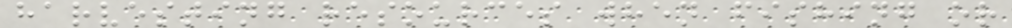harvesting resources when fishing or
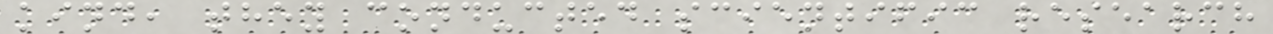kind, they conducted scientific research
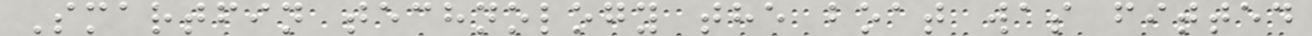Smartfin technology the boat was fitted
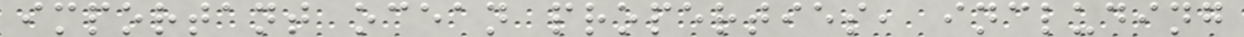important ocean properties, including
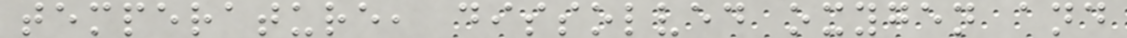temperature, dissolved oxygen and
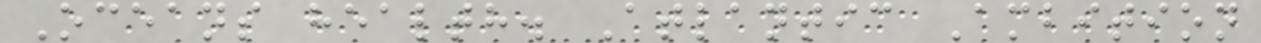Oceans health. Atlantic Ambition
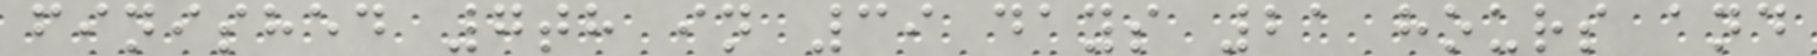finished 7th in 39 days 21 hours and
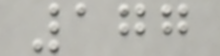177
